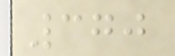370
